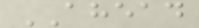AHEAD
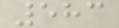583
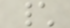\
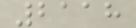2118
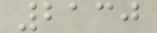2130
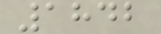1842
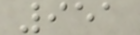951
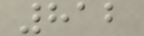812
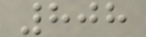808
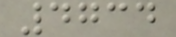4734
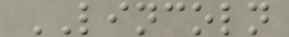LINCOLN
